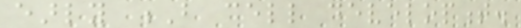early B cell development.
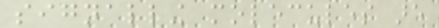signalling molecules are
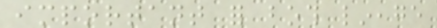important for both lineage
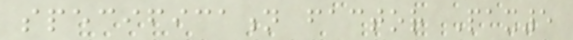specification factor Pax5
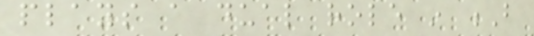plays a dual role in B
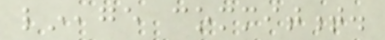lineage commitment.
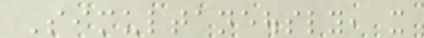Simultaneously, it
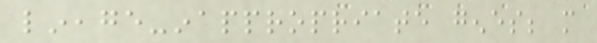lineage-inappropriate genes; more
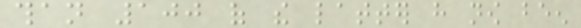than 100 of the latter have now been
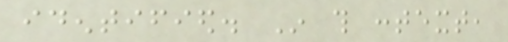identified. In this context,
